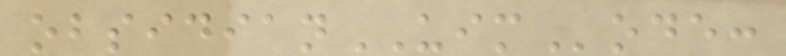obsidianUIMode:
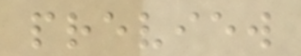preview
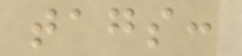tags:
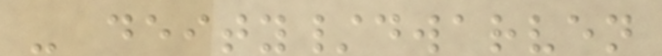- deity/dwarven
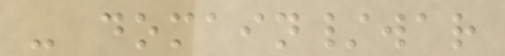- domain/war
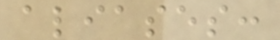aliases:
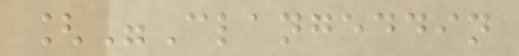["Clangeddin
